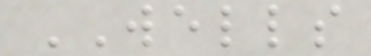WELLS
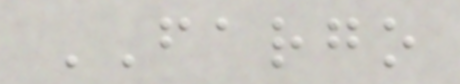FARGO
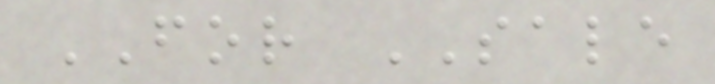FOR SALE
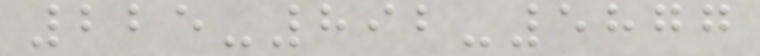225-892-5877
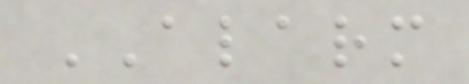ALARM
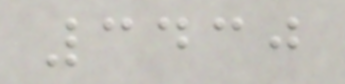3430
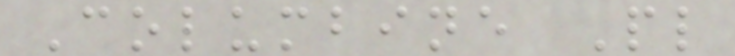Columbine Pl
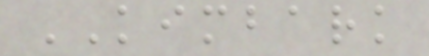KIMBARK
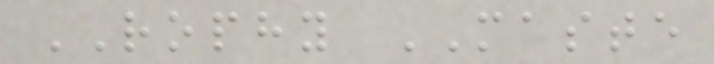ROPHY MASTE
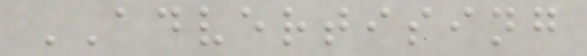ADVERTISING
